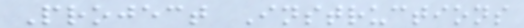Project Instructions
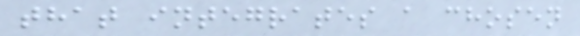that integrates a chosen
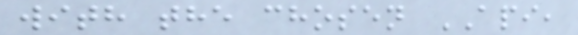with the chosen API,
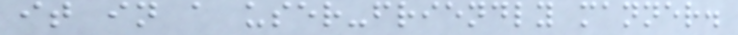it in a user-friendly manner.
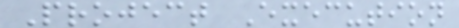Project Execution
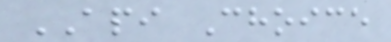API Choice
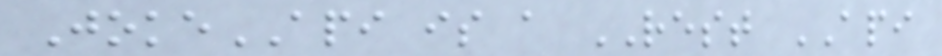JokeAPI is a REST API
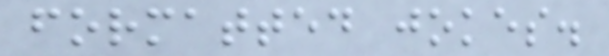formatted jokes.
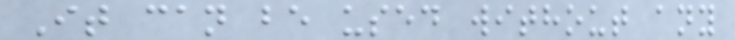It can be used without any
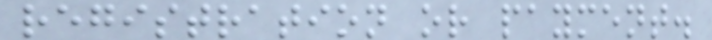registration or payment.
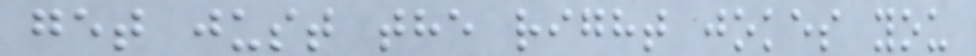get just the right jokes you
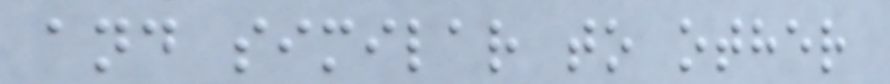and similar to other
